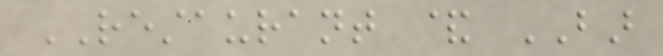RESTAURANT & BAR
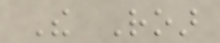The Roar
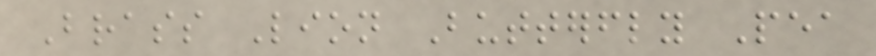Brass Lion Butterfly Pea
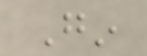Gin
